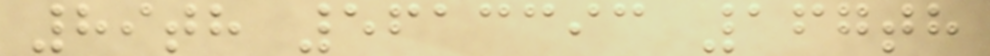89th 5613393 167th
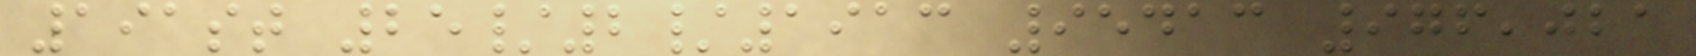191st 25/2/1913 95413 976,021
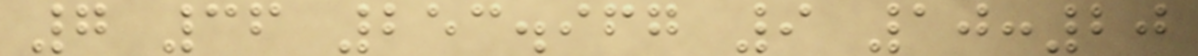7 36 253.967 9 10:20
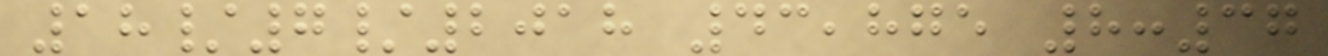18/7/2018 43,875 8:37
